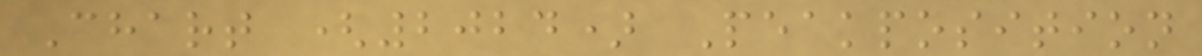Chart (2024) Peakposition
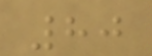80
